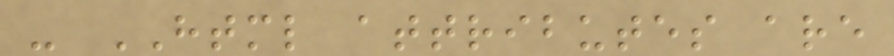- HTML attributes are
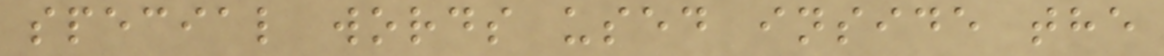special words used inside the
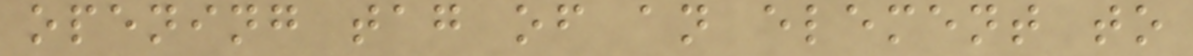opening tag of an element to
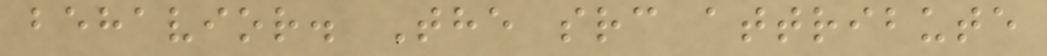behavior. The src attribute
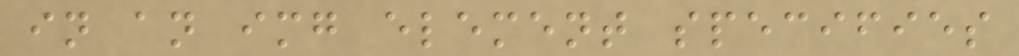in an img element specifies
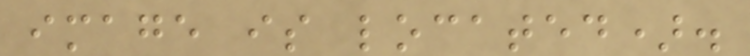image is located).
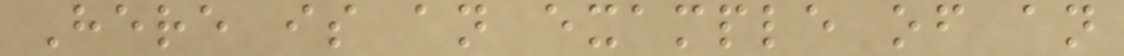Here is an example of an
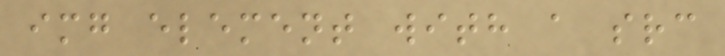img element with a src
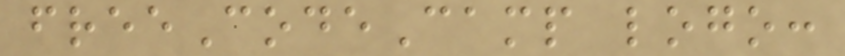freeCodeCamp logo:
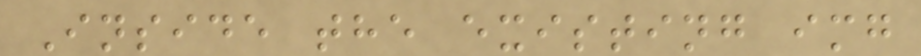Inside the existing img
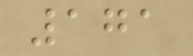171
